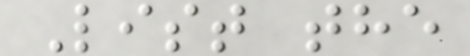List the
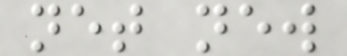net new
